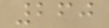260
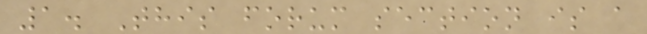1. This forum section is a
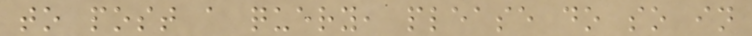to post a query, please do so in
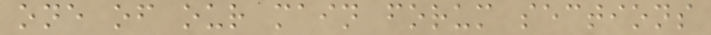one of our main forum sections
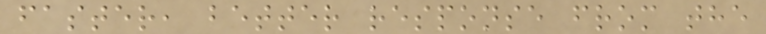faster, better response from the
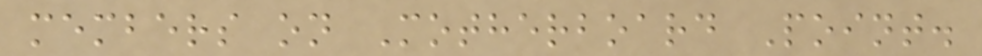members on Motherboard Point.
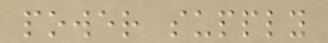power supply
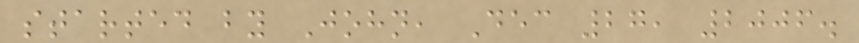started by John, Dec 27, 2006.
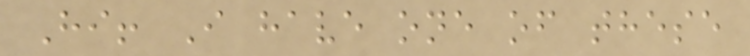Hi! I have one of these
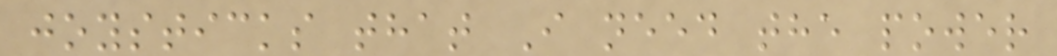joysticks that I need the power
